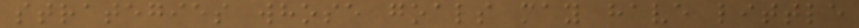strategies whose goals may have little
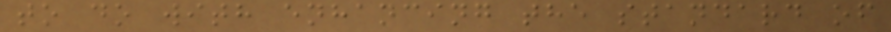to do with enhancing the standard of
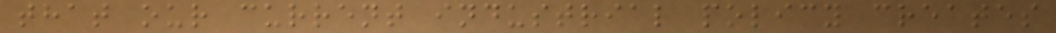that our current industrial policy creates
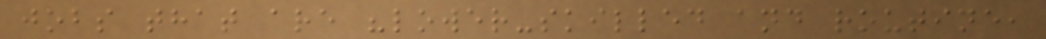jobs that are "lower-skilled and routine,
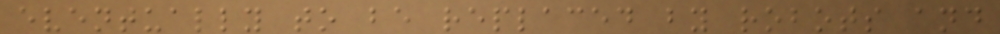eventually to be replaced by robots and
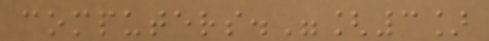computers."[3]
